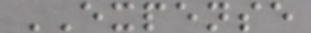EXPENSE
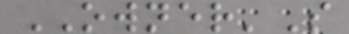OWNER'S
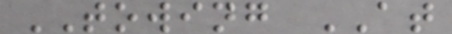TOWING AT
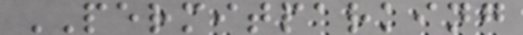PERMITPARKING
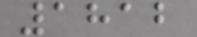1812
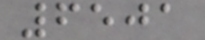6501
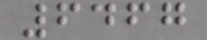6467
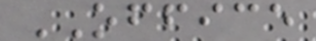OFFICE
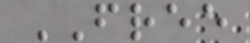FREE
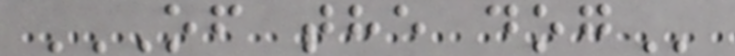OF THE DOG
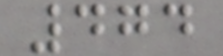474
